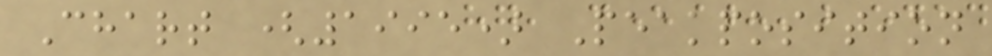Chart (1995) Peakposition
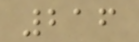216
